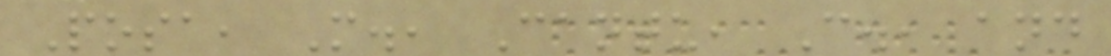Posa, M., Cantu, C., and
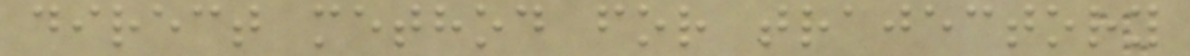direct method for trajectory
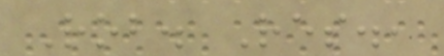Rob. Res.,
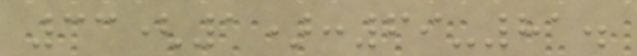33(1):69-81.
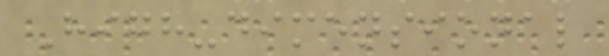High-dimensional
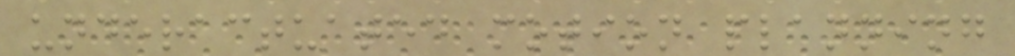underactuated motion planning
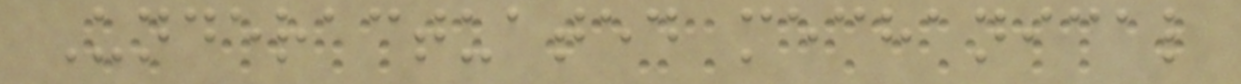Underactuated mechanical
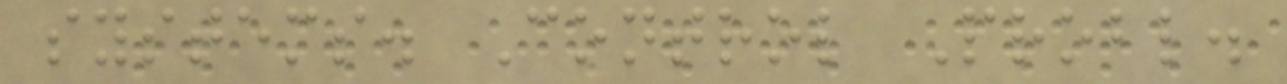systems. Control Probl.
